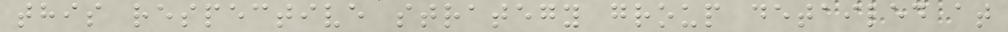this respective strategy group detailed at
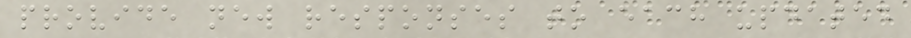provide new responses to each updated
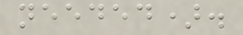needed).
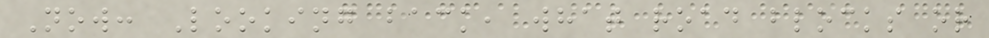Now: Looking back, what road blocks or
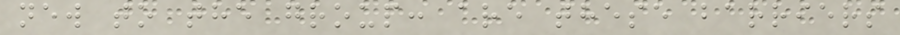new to the group: are these barriers
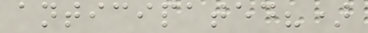anticipated?)
